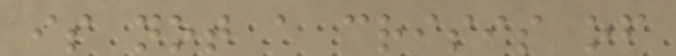is not a crisis of
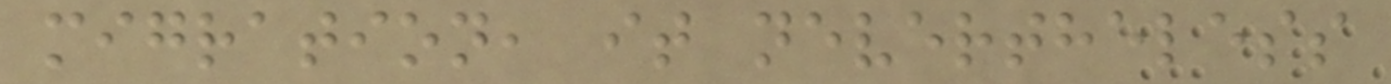migration, it nevertheless
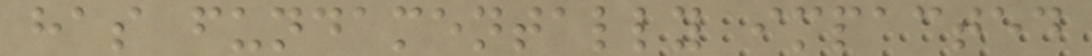has fundamentally impacted
